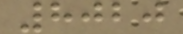8020
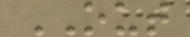OUT
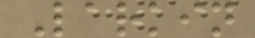Larkin
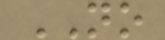NO
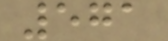571
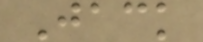Jack
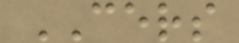CERS
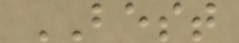BEST
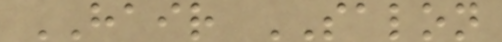HAIR SALON
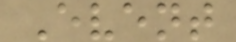Event
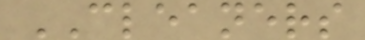CLEANERS
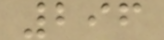296
